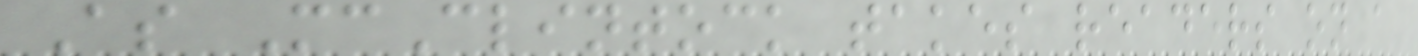As McClintock takes readers on a
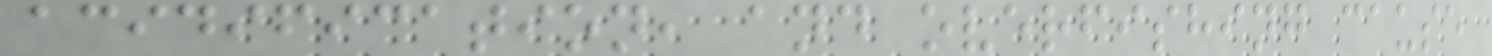acidification, and overfishing cause
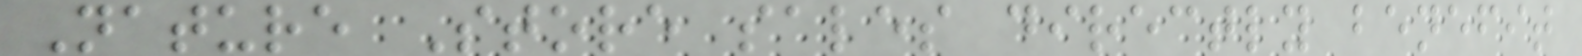Nature Store sales directly benefit
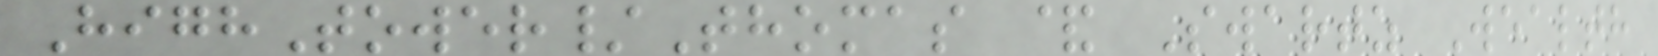HighTower/Thomas & Swartz Wealth
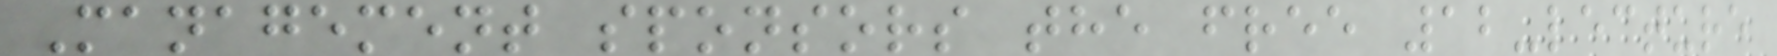Management sponsors the free 12-lecture
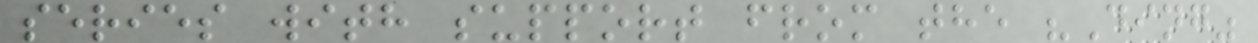series with support from the "Ding"
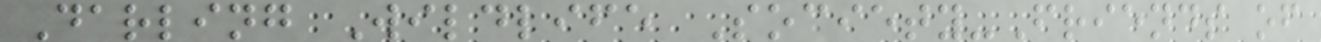Darling Wildlife Society-Friends of
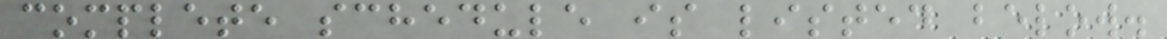complete schedule is listed below.
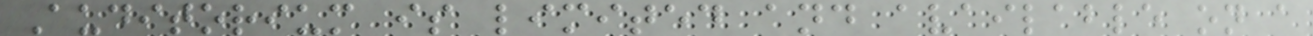Auditorium is limited and available on a
